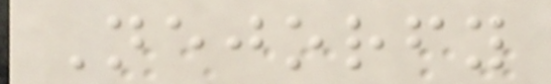Nejorfy
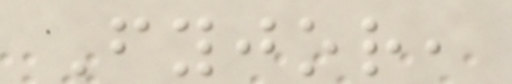Fyjor,
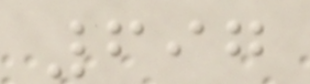697
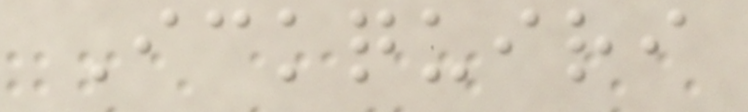Ickquiri
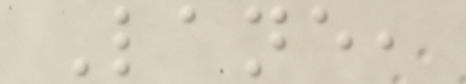Lane,
